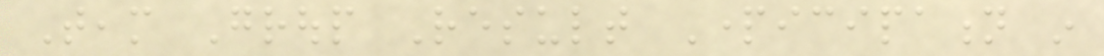Team Group Result Participation in
